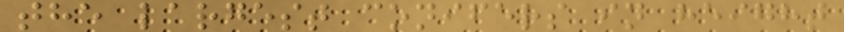the largest conifers in height
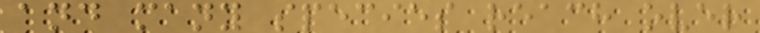and many species reach over
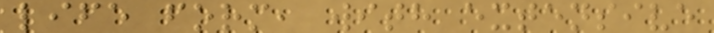life form, with extensive
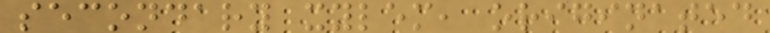secondary xylem, originated
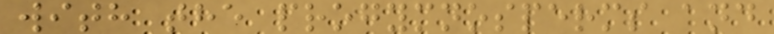with the progymnosperms and
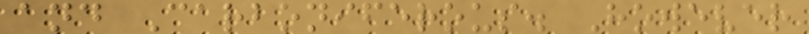and Carboniferous. However
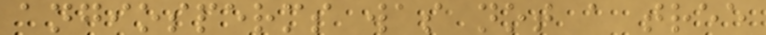angiosperms was not a tree
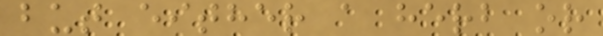but either a herb or
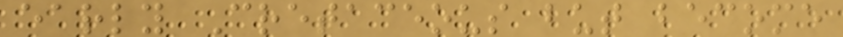early Cretaceous but become
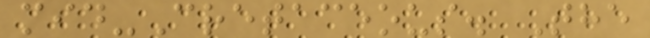mid-Cretaceous. The
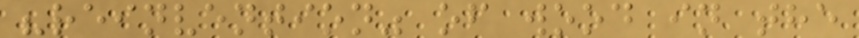"reinvention" of wood in the
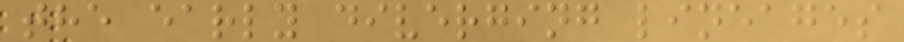the early diverging lineages
